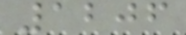1206
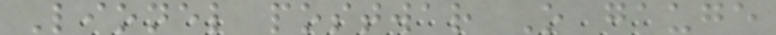Lionel postwar O gauge
